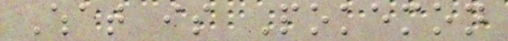What is Pokemon
